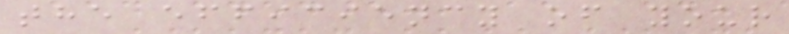the efficiency of your
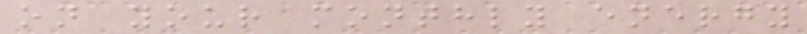on your monthly energy
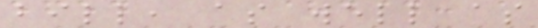bill, as well as
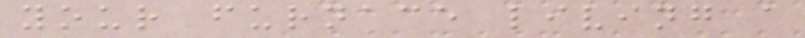your furnace living a
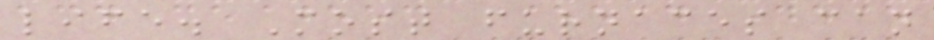life. Most furnaces can
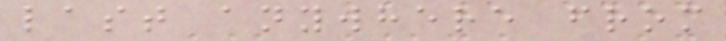last anywhere from
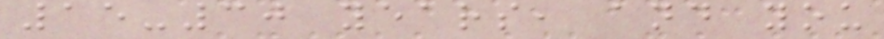15-30 years, and you
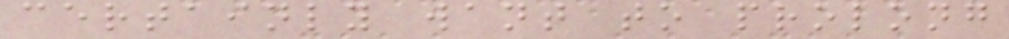certainly want to prolong
